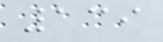139
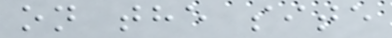on the site
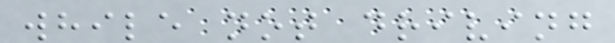while not driving
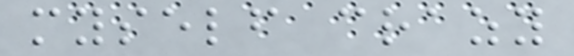myself crazy
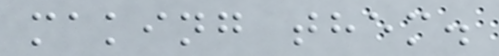making them.
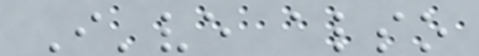I've also
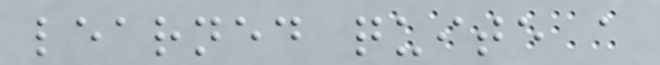learned quite a
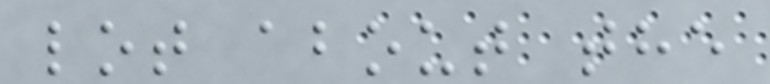lot about the
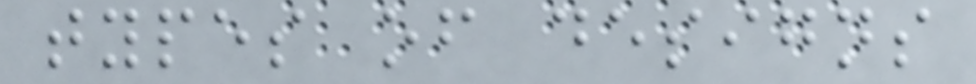types of designs
